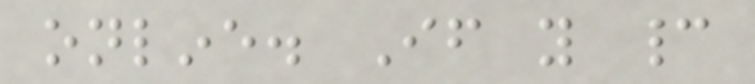online. If you cannot
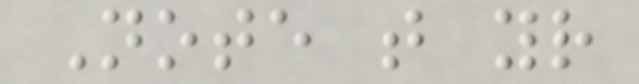Note that your
